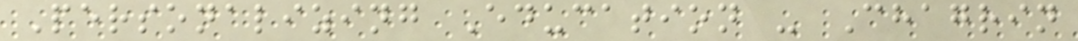Personalizing Education - Chagrin
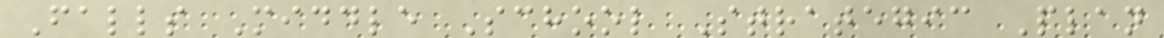Falls Middle School Strategic Plan
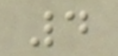4
